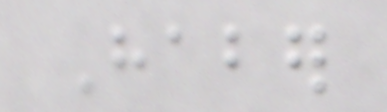Haber
